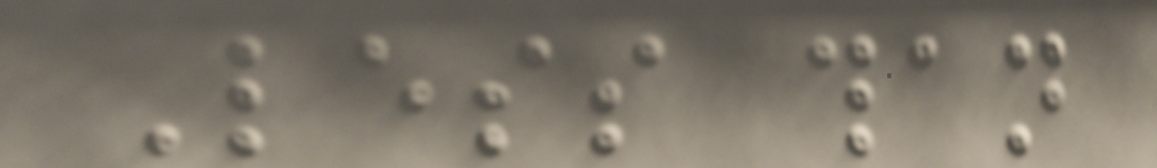Less than
